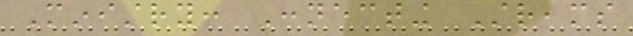Ministry: Connecting Streams
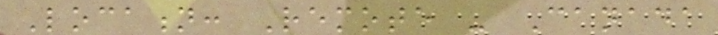Location: Remote - Canada
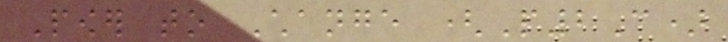Power to Change (P2C)
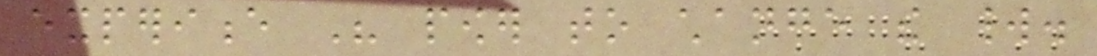experience His power to change the world.
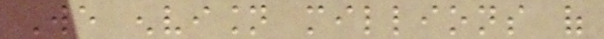We envision millions of
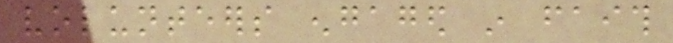volunteers engaged in faith
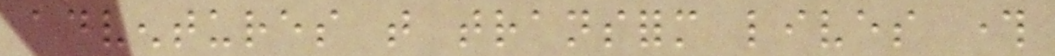adventures that transform lives through
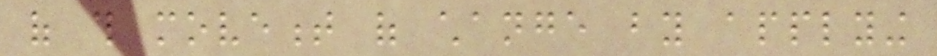of this movement of change by applying
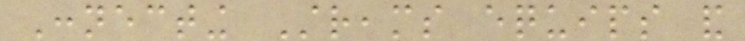Connecting Streams equips and
